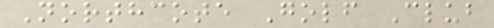Northcote Golf Club
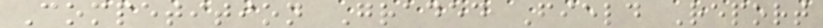Competition Graded Field Report
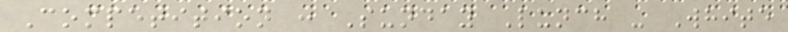Competition : Sunday Lunch - White
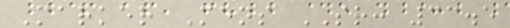Marker Mens SR: 33.5
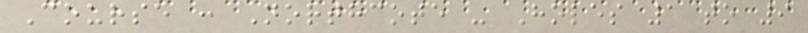Course : Northcote - Holes 1 to 9
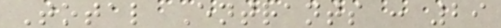Total Entrants : 29
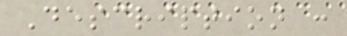Description :
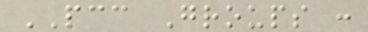PCC Groups :
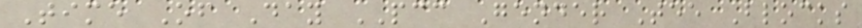Time Of Day PCC Gender Tee Blocks
